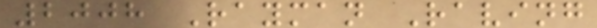2008 Rayman Raving
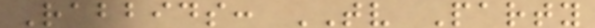Rabbids: TV Party
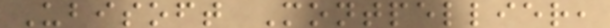Ubisoft Montpellier,
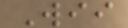Wii
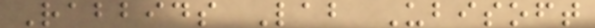Rabbids Lab Ubisoft
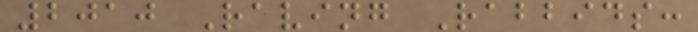2010 Raving Rabbids:
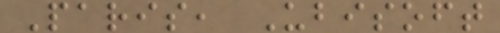Paris, Ubisoft
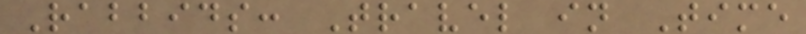Rabbids: Travel in Time
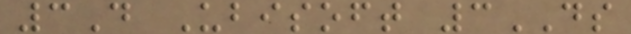3D Ubisoft 3DS
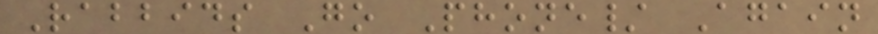Rabbids Go Phone/ Again
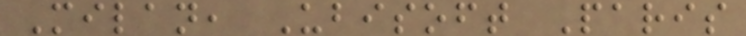Milan, Ubisoft Paris
